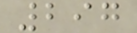297
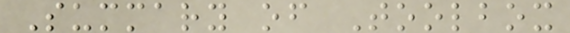Summary of Toolbox
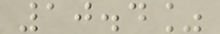10.4%
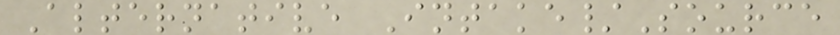Alternative Intake/Source
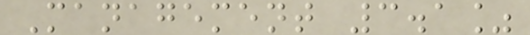Management 3.1%
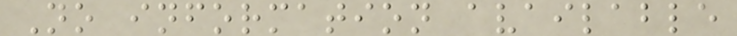No information available
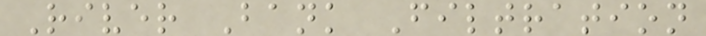River Bank Filtration
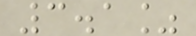3.1%
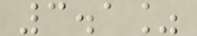3.1%
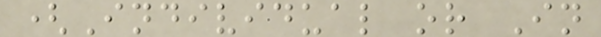(Individual or In
